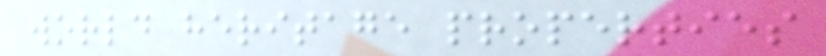world heritage properties
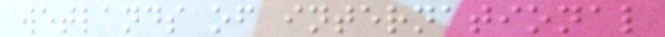wetlands of international
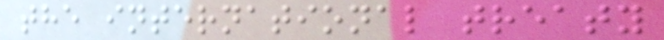the international treaty
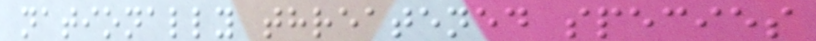nationally threatened species
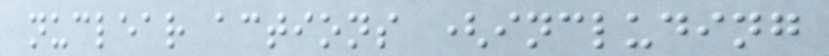nuclear actions (including
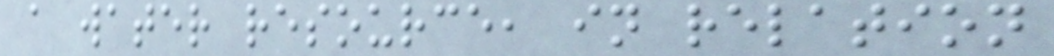a water resource, in relation
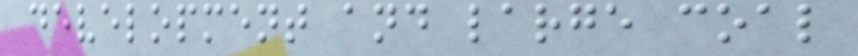development and large coal
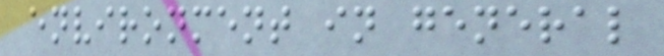environment in general
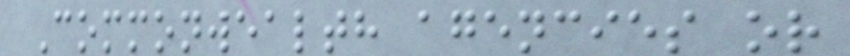Commonwealth agencies or
